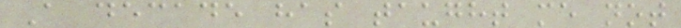A decade has taught me not
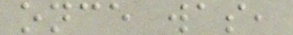once was,
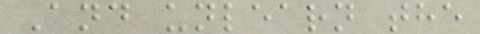And unlearn the
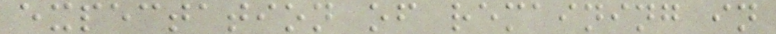expectation of remaining in
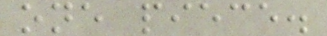one piece.
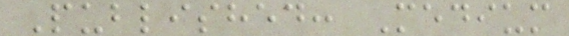Published: Medium
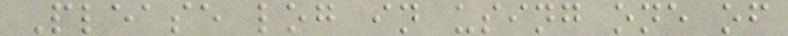Please log in using one of
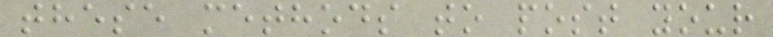these methods to post your
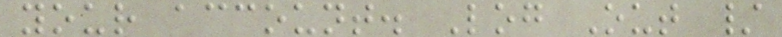your account. Log Out /
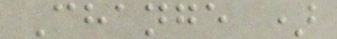Change )
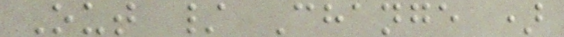Out / Change )
